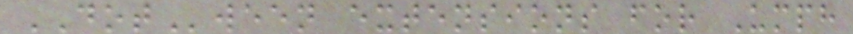DOTween extensions for Umph
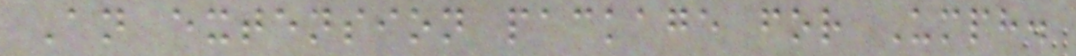An extension package for Umph.
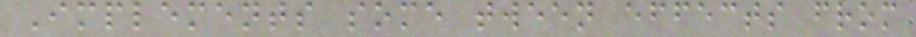Implements some tween effects from
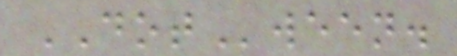DOTween.
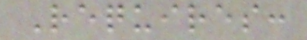Requires:
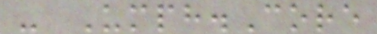- Umph.Core
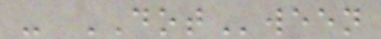- DOTween
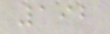192
